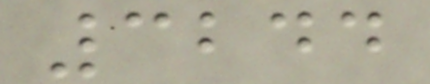3244
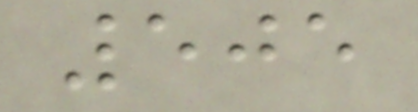505
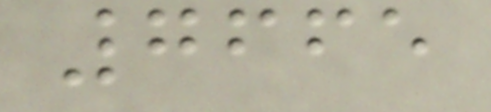7665
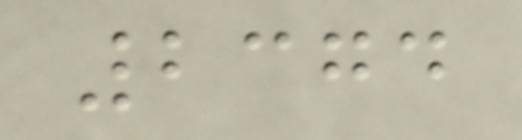2374
